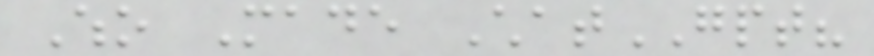Who Made ChatGPT?
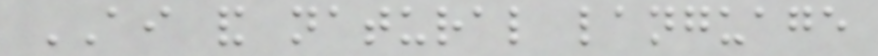AI and natural language
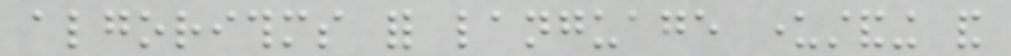algorithms for language understanding and
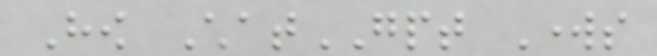How ChatGPT Works
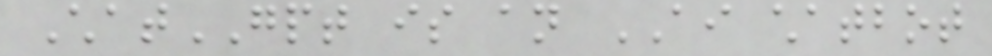ChatGPT is an AI chatbot
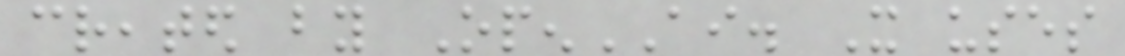created by OpenAI. It uses
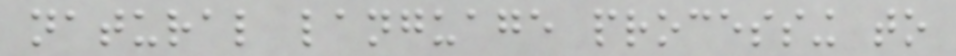natural language processing to
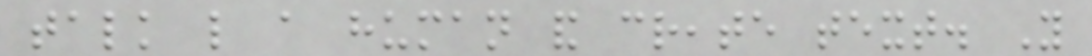talk like a human and create text. You
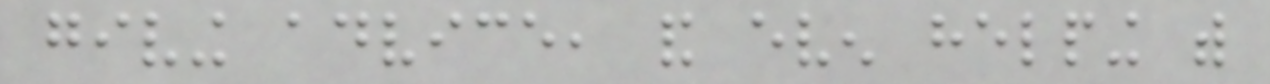giving advice, and even helping with
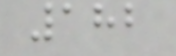182
